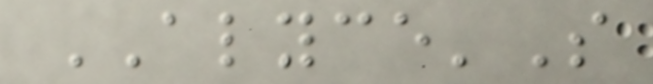ALYCE'S
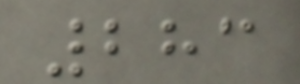283
